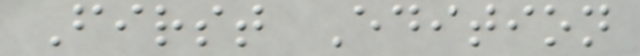First Edition
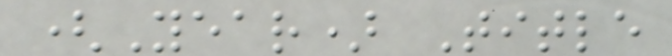(Year) Title
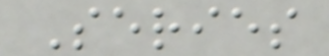Series
